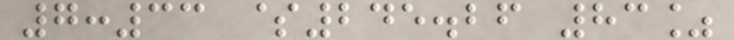7:33 $245.26 83%
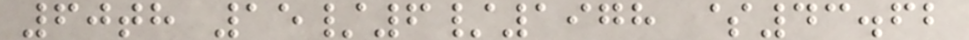60th 15/6/1978 $43.62
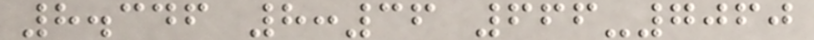8.346 8:36 666-7060
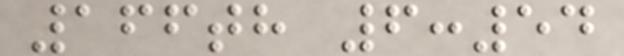166th 6:54
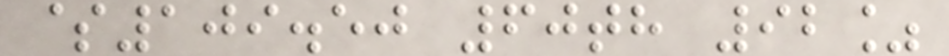$109.50 60th 92%
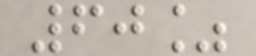60%
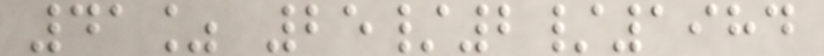41% 25/2/1984
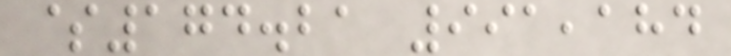$174.21 991,184
